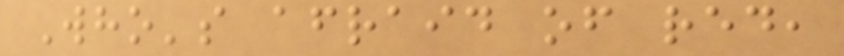Who's afraid of red,
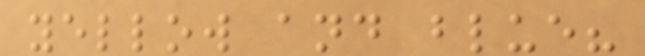yellow and blue?
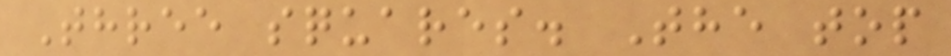Three squares. The top
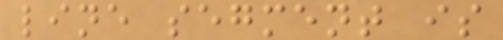line segment is
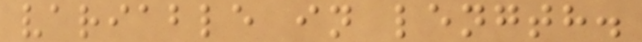variable in length.
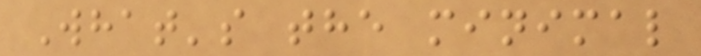What's the minimal
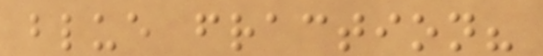blue fraction?
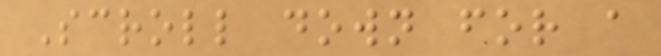Scroll down for a
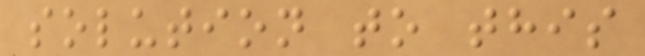solution to this
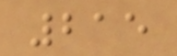215
